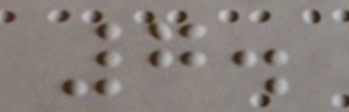7.
